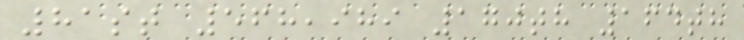81st 568,989 170th 164th
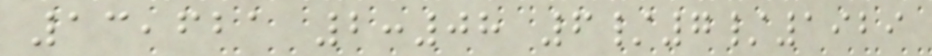13,621 2:08 6/7/1929
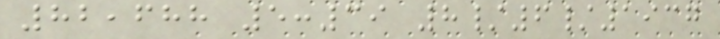82,688 5:39 8/6/1937
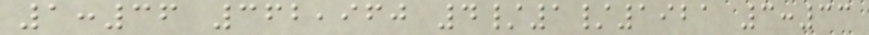1:36 362,960 4/1/1921 3:33
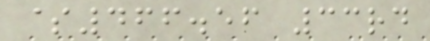$466.56 33rd
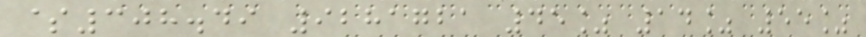$308.49 9281721 45% 14% 55%
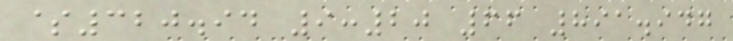$320.94 9:20 66 891.947
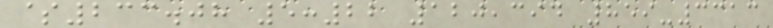$233.08 5:22 120,394 859-3313
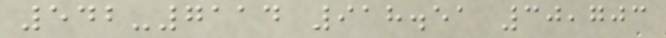542-7114 918.51 30,703
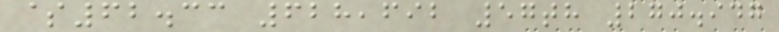$62.33 628,692 57th 270.947
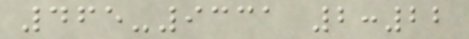465-9331 2:22
